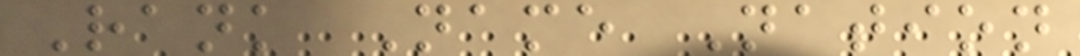Rank Name Nation
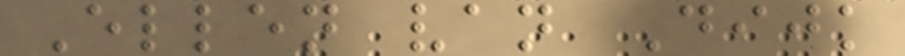Ellen van Dijk
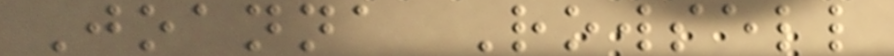Joanna Rowsell
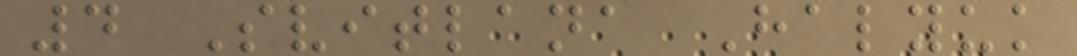4 Svitlana Halyuk
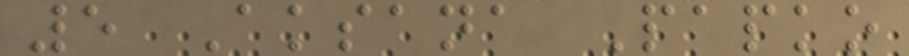5 Aksana Papko
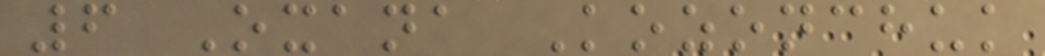6 Oxana Kozonchuk
